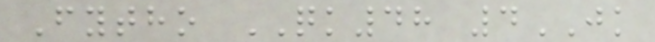Fytho QK48 4JK
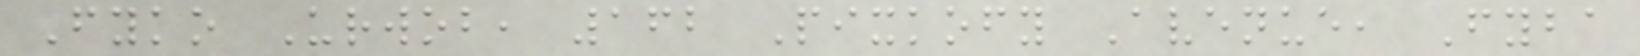Fyko Urwob, 162 Pixkofy Avenue, Fyba
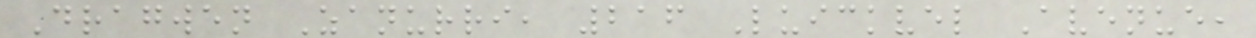Dragwen Zanurri, 216 Luickvel Avenue,
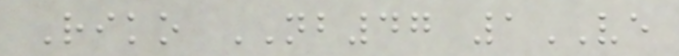Riko NB47 1VE
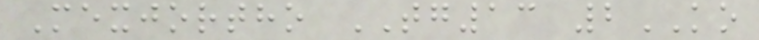Mexjortho TG13 2KO
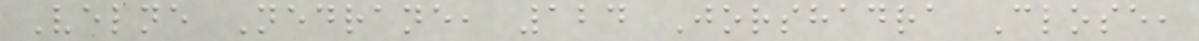Velne Nedrane, 124 Jorshadra Close,
